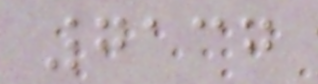7137
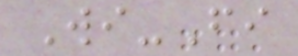Wi-Fi
